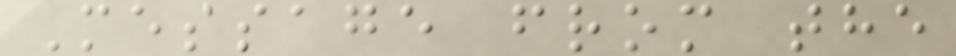Message from the
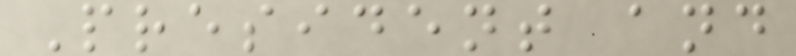President and
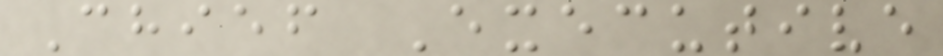Chief Executive
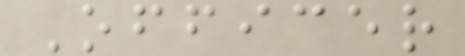Officer
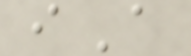iA
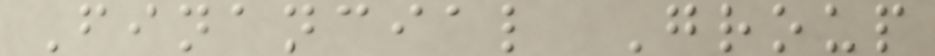Financial Group
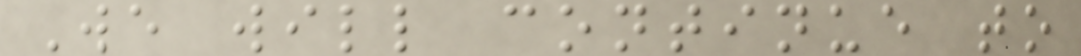We will continue to
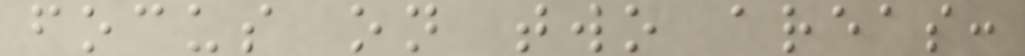focus on two areas:
